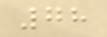78
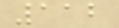112
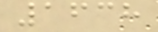1638
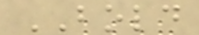BOLD
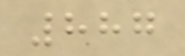887
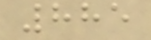885
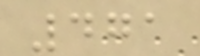471
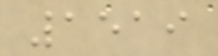1519
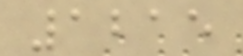1215
